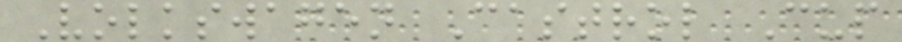Volkswagen Castrol Cup
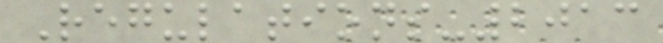Regulations-2013
